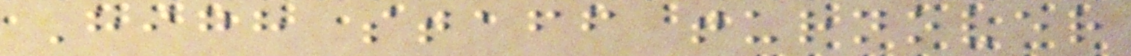High staff turnover
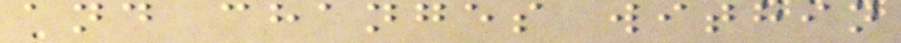and changes within
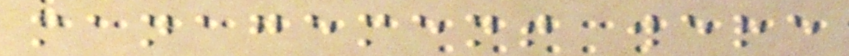management were
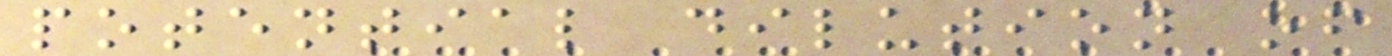potential dilution of
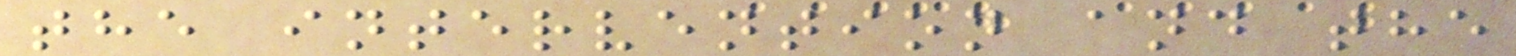the intervention and the
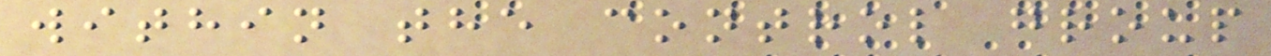within the control group
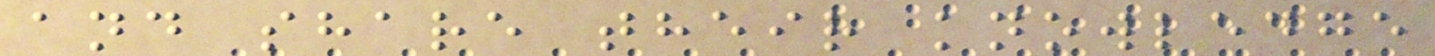and share their knowledge
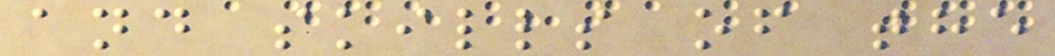and skills of the
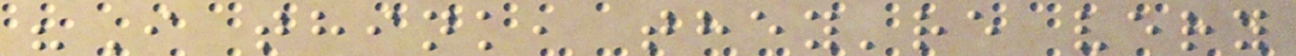"I think, they're very
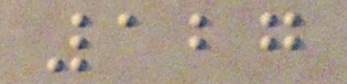127
